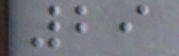29
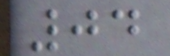04
